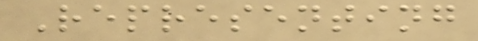Representing
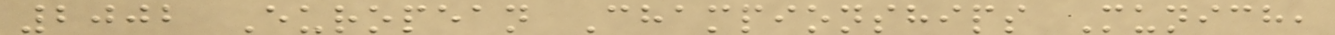2002 European Championships Munich,
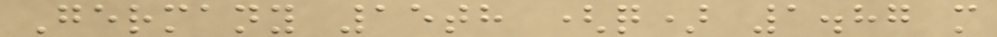Germany 15th (q) 1.87 m
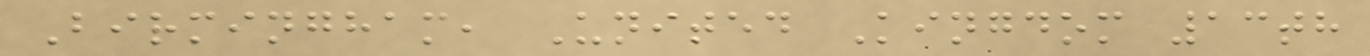Birmingham, United Kingdom 13th
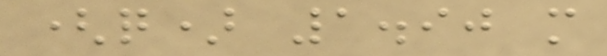(q) 1.90 m
